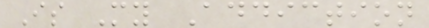Is My Addiction
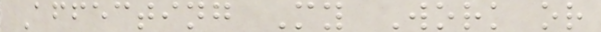Affecting My Work or
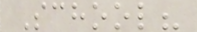School?
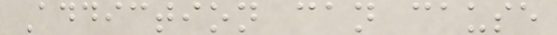Addiction can cause
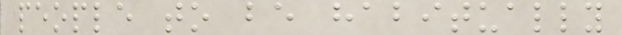people to be habitually
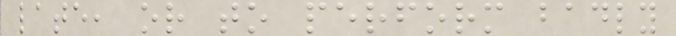late, or to perform badly
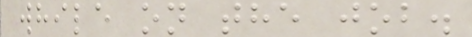while on the job.
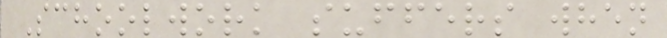Schoolwork suffers when
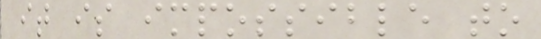it is impossible to
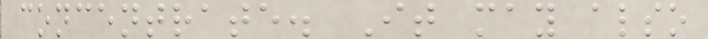concentrate. It may also
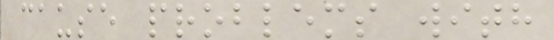cause problems with
